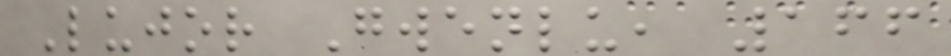Lujor Gwenlu, 166
